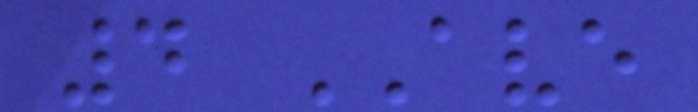4 AVE
